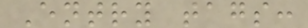Entry tags:
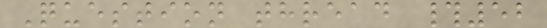Question thread #52
